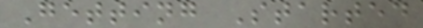Getting Started
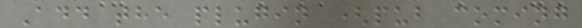Add the plugin (pub coming
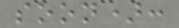soon):
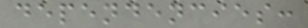dependencies:
